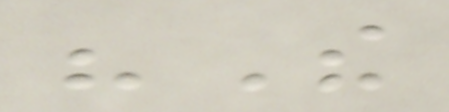"The
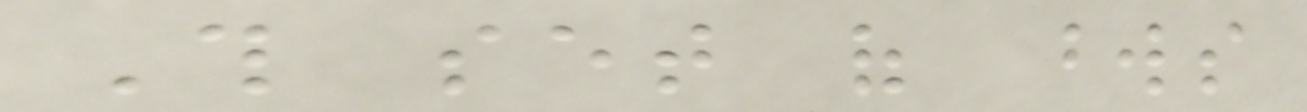This set of words
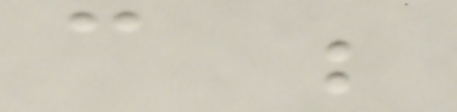can be
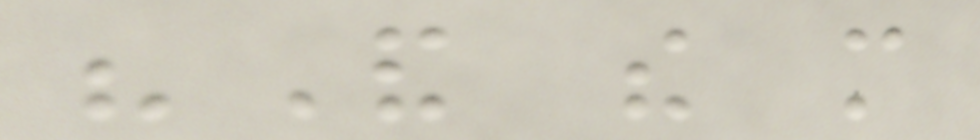"And the more
